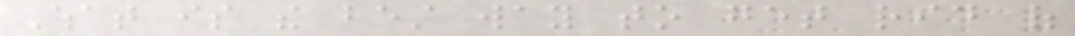What is the best way to get rid of
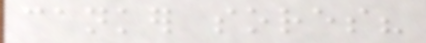canker sores?
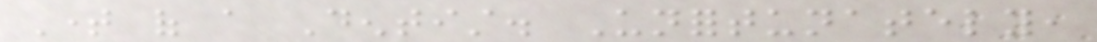Time of a Dentist. Unfortunately,
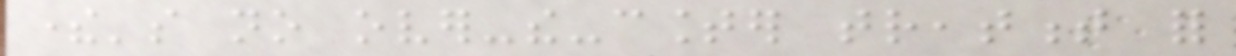there's no over-the-counter treatment for
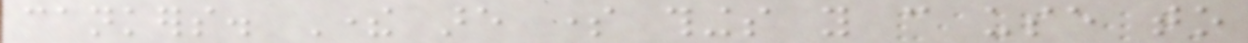cankers. There are some things you can use to
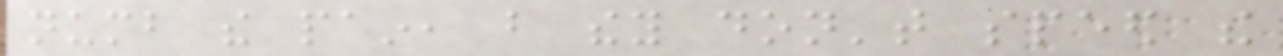numb the pain, but they don't speed the
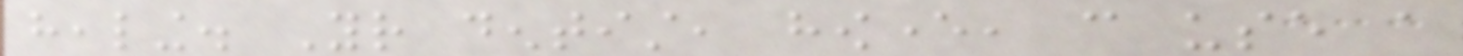healing. Your dentist, however, can use a
